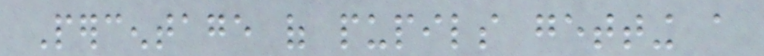Percentage of pupils getting a
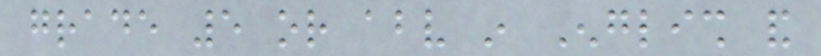grade 5 or above in English and
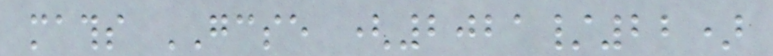maths GCSE (2021/22)
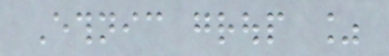Ethnic group %
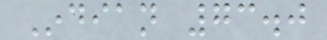Indian 73.0
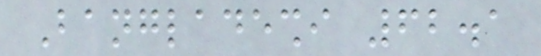Bangladeshi 62.1
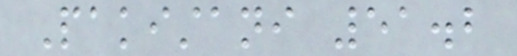Pakistani 51.2
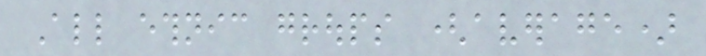All ethnic groups (average)
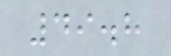49.8
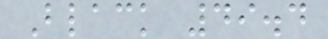Black 49.4
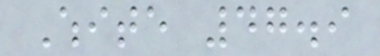White 47.9
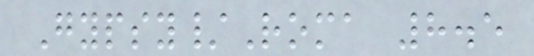Gypsy/Roma 8.5
